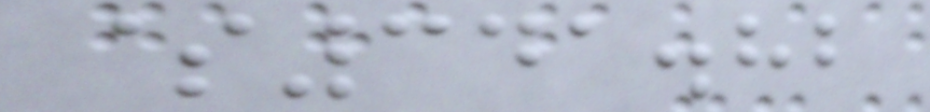$341.82
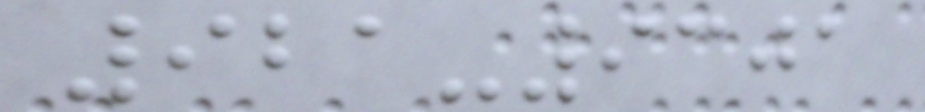921-9301
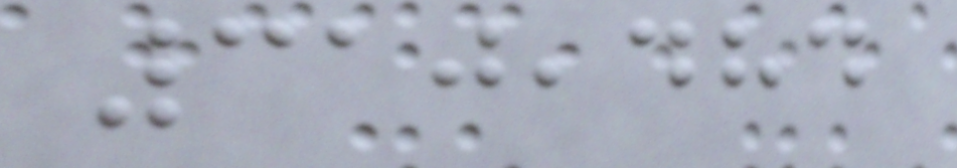310,484
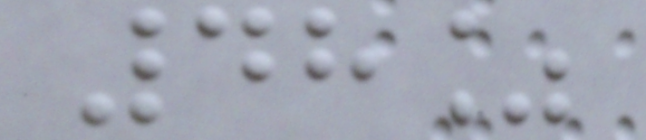48%
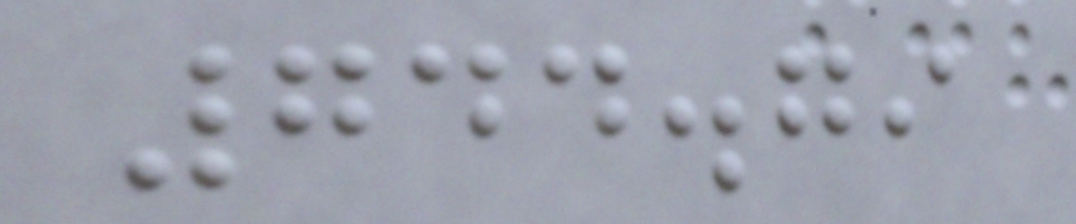744.79
